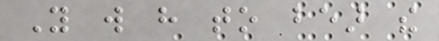You will have to bear the
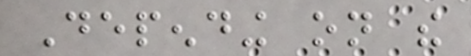Depending on the
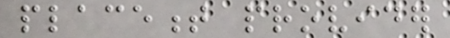placement provider
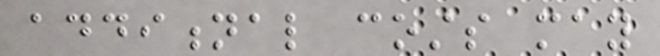additional costs may
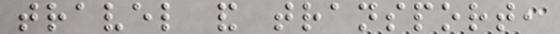travel and transport,
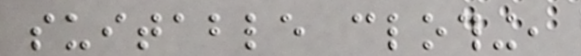suitable clothing,
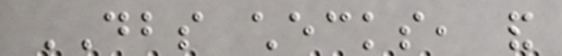DBS checks, and
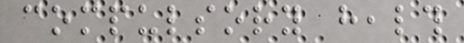compulsory health
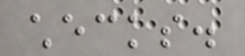checks.
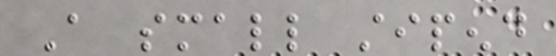A small stipend
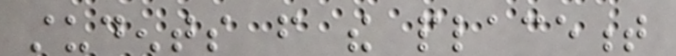students from the placement
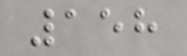158
